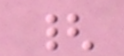{
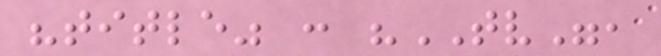"title" : "TV",
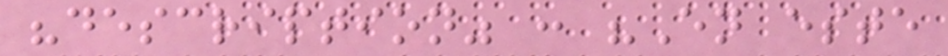"description" : "En este
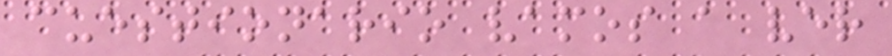cuestionario vamos a ver
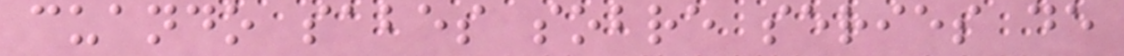cuando sabes sobre series de
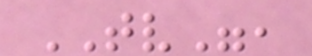TV",
